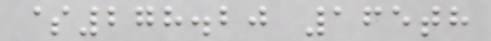$278.20 165th
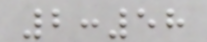2:58
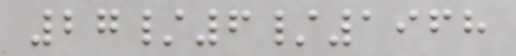27/6/1968
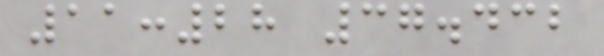11:28 37.432
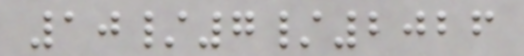10/7/2026
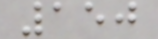150
